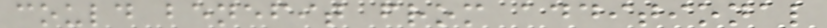could benefit from additional
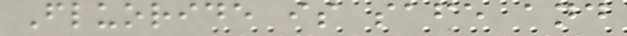Fluoride is safe and
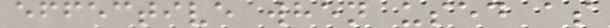effective when used as
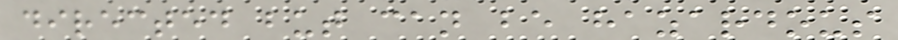directed but can be hazardous
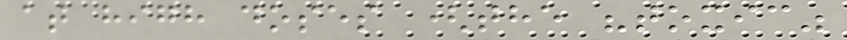at high doses (the "toxic"
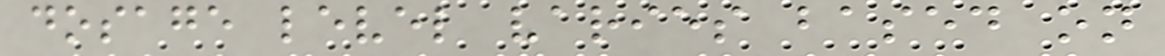dosage level varies based on
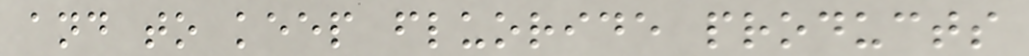and to keep fluoride products
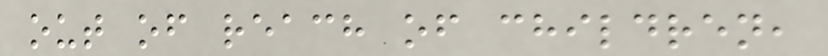out of reach of children,
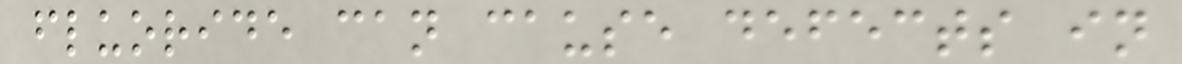fluoride can cause defects in
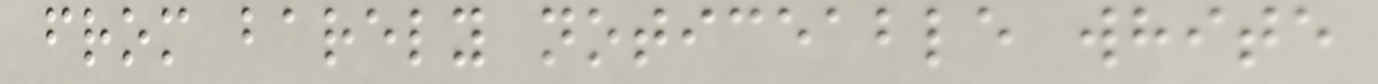from barely noticeable white
